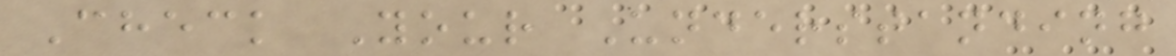Check Your Understanding
